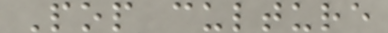Pop culture
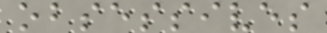obsessives
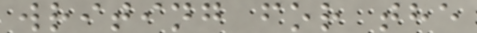writing for the
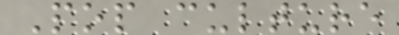Pop culture
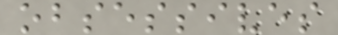obsessives
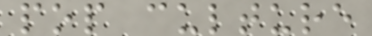pop culture
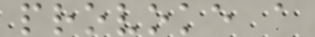provoke a
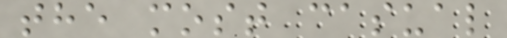the most casual
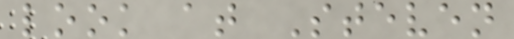look at Steven
